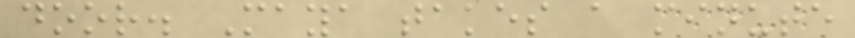door. Maya takes a minute
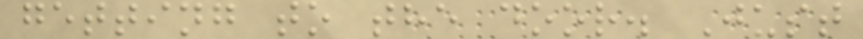getting to the door. Just
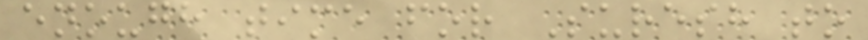enough time for Suresh to
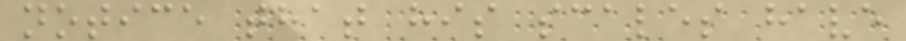notice that his scales have
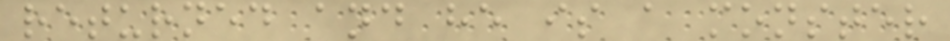returned and he is a monster
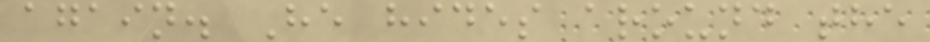again. He hides around the
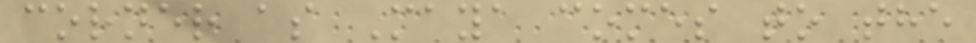corner as Maya comes to the
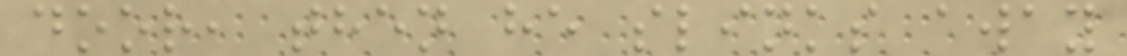door, then he slinks away
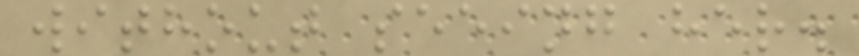without seeing her.
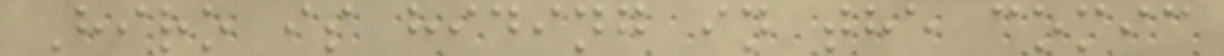Hiro is hiding in the comic
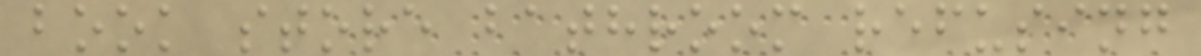book store bathroom refusing
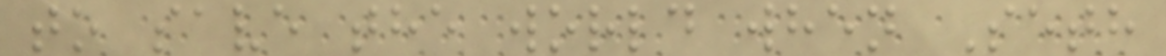to save the world when Seth
